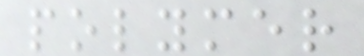polymer
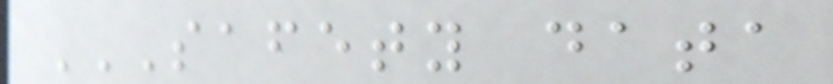SAFETY DATA
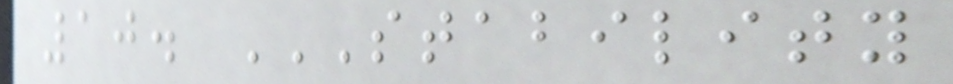10. STABILITY
